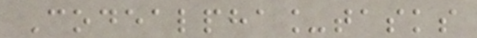Codealpha_tasks
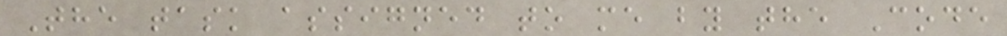The task assigned to me by the Code
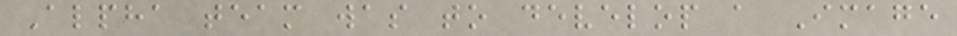Alpha team was to develop a Image
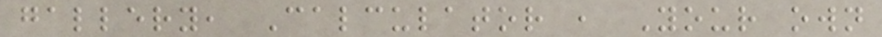gallery, Calculator , Your own
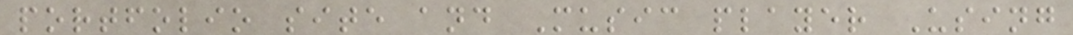portfolio site and Music player Using
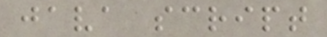java script
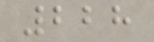228
